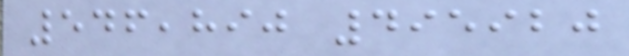546,890 495920
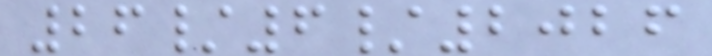26/6/2026
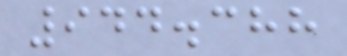944.388
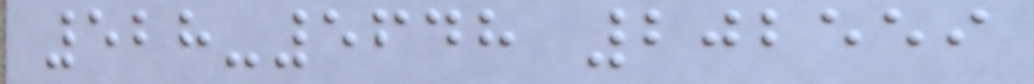528-5648 202559
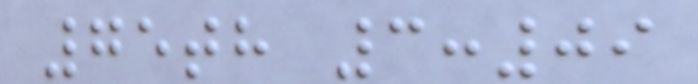75th 3:09
